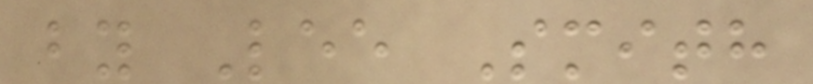by Lee Smith
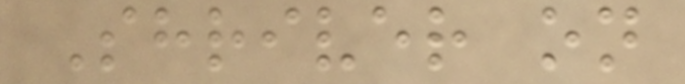Shriver on
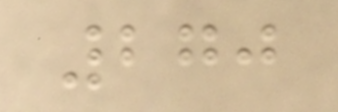270
